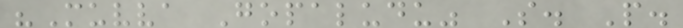"Muvva Gopaludu" S. P.
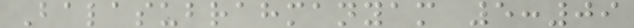Balasubrahmanyam 5:09
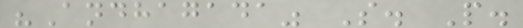"Andhagada" S. P.
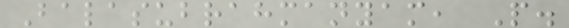Balasubrahmanyam, P.
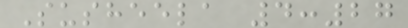Susheela 4:27
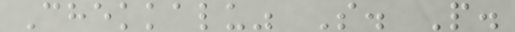Chekkalu" S. P.
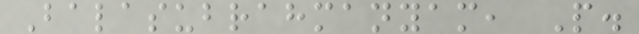Balasubrahmanyam, P.
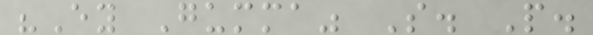"Ey Gumma" S. P.
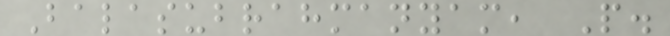Balasubrahmanyam, P.
